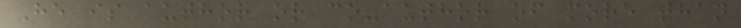He is author or co-author of more than
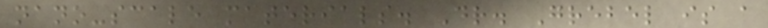nano-scale materials. Dr. Grebel is a
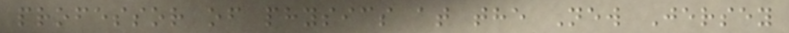professor of physics at the New Jersey
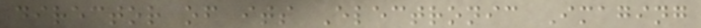director of its Electronic Imaging
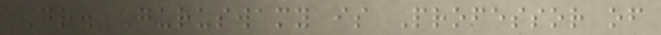Dr. Guruswamy is Professor of
